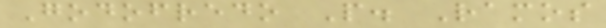Godofredo P. Ramos
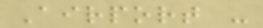Airport -
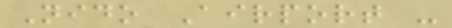Nido Airport -
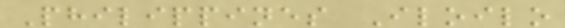Philippines Iloilo
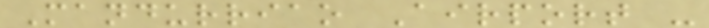Mandurriao Airport -
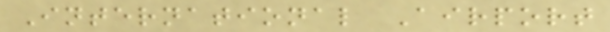International Airport
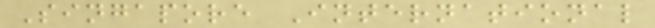Singapore International
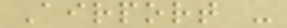Airport -
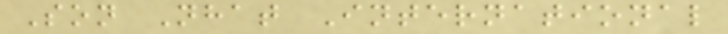Son Nhat International
